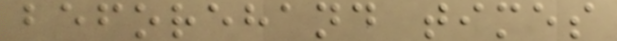beforehand times
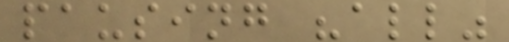pausing "all"
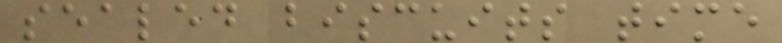sealed biscuits time
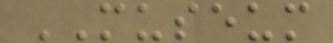MUSEUM
